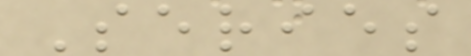Series
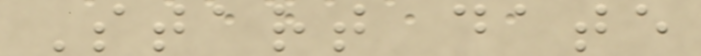Start date
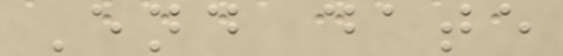End date
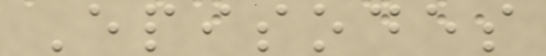Episodes
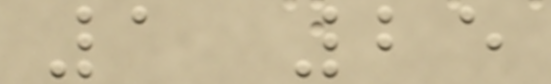1 25
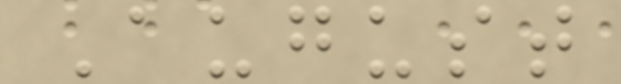August
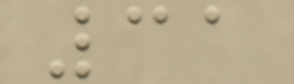31
